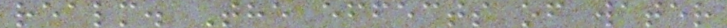realm. The effects of water
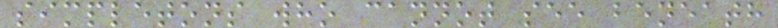simpletons who cannot see beneath
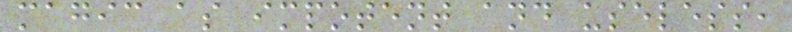magic as impotent and useless,
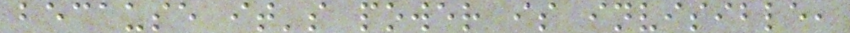because it's power is invisible,
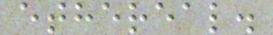ethereal.
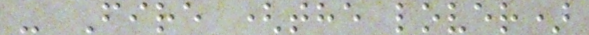- Fire (the lover)
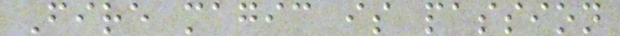Fire magic is passion
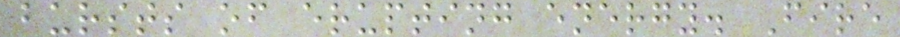bursts of erupting energy. Fire
